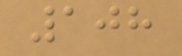108
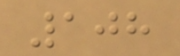108
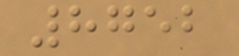8752
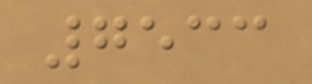7533
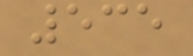535
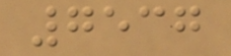7537
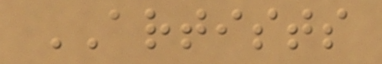ARTISTS
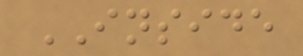INSIDE
